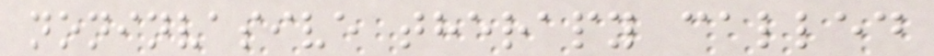noninvasive therapy called
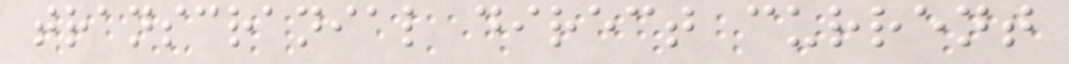transcranial direct current
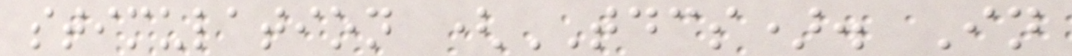stimulation (TDCS). In
